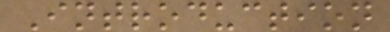Introduction
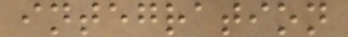integration
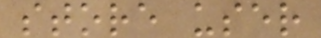store user
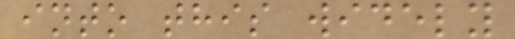into this widely
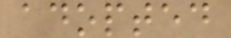adopted
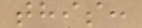this:
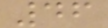46
